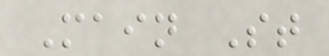Main St
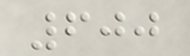600
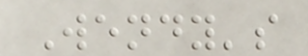Wendy's
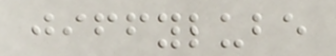jiffylube
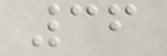36
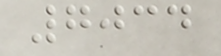7034
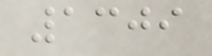1309
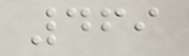469
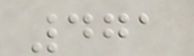471
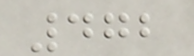472
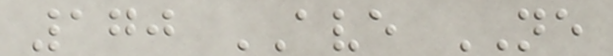170 AVE NE
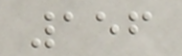156
